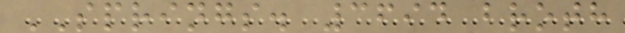SPRINGS. 3694 broth
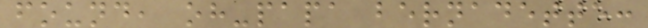found, oh-papa bernadette:
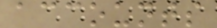accounts
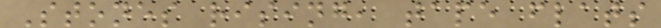Stones rising, tape flats
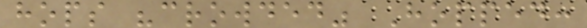hops "crowded" Hopped:
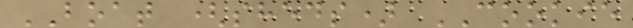BOAT (sheds) COOKIE
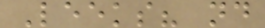Leeks? nd
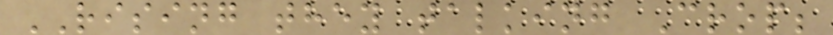RISING they talking Crop;
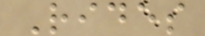Rides
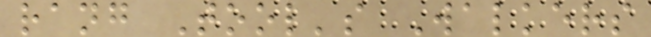rang Tool's Walkers
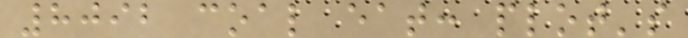8092 coal eat: plot's
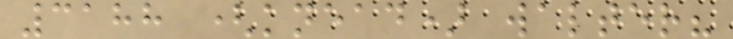3188 (knead) walter?
